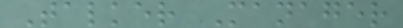Talker Manager
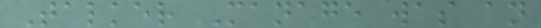Talker Manage was an
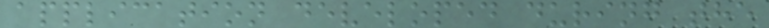application developed during the
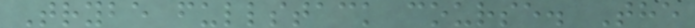Trybe fullstack course. The
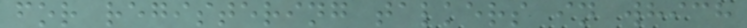for registering talkers in which
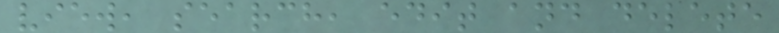view, search, edit and delete
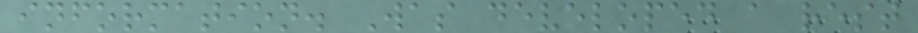information. Was developed a rest
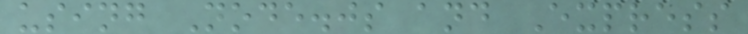using Node.js and Express
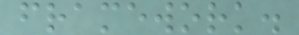framework.
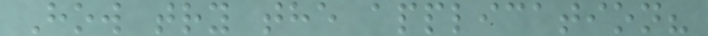How try the application?
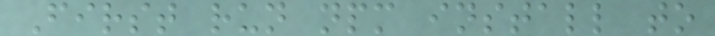First run npm install to
